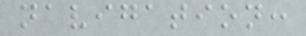navigation:
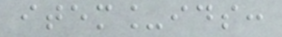item_ids:
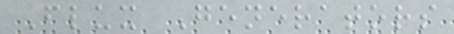Flux Generators
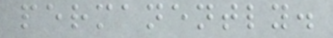permanently.
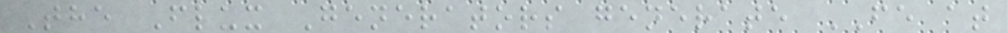The Flux Generators generate FE at
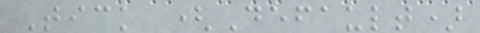Tick (Default)
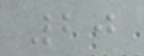20
